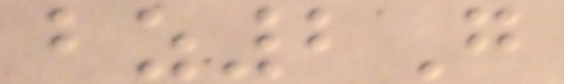bz2G
